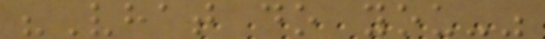"Vhat do you-"
